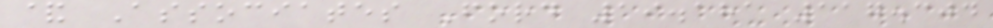& Associates Ford 19.181 117.304
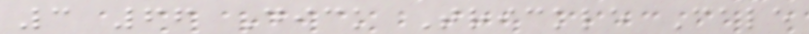3 66 Dick Trickle Cale
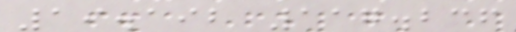19.192 117.236
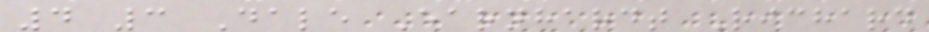4 3 Dale Earnhardt Richard
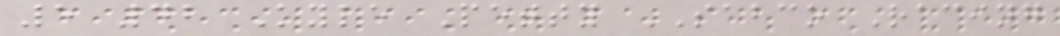5 42 Kyle Petty SABCO Racing
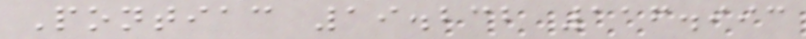Pontiac 19.232 116.993
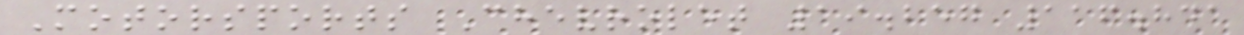Motorsports Chevrolet 19.257 116.841
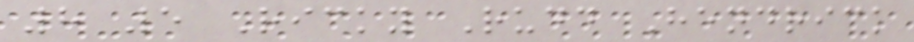8 5 Ricky Rudd Hendrick
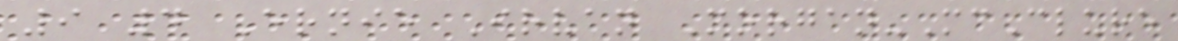9 4 Ernie Irvan Morgan-McClure
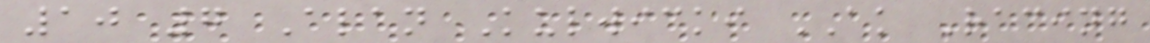10 7 Alan Kulwicki AK Racing
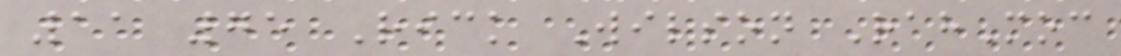11 75 Rick Wilson RahMoc
